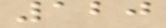120
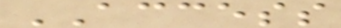ACCESS
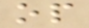op
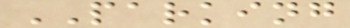PARKING
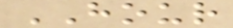HOUR
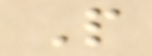P
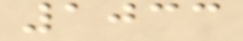1033
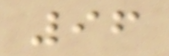96
